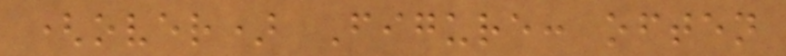(over) Figure: often
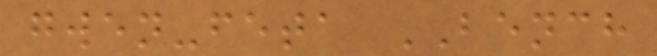gwen-feta BENCH
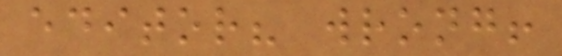editor? wrong!
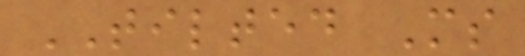TILTED Ms
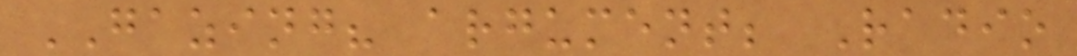GAZING? argument; Radio
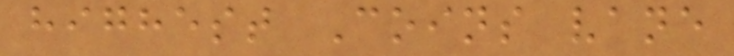highest Coins vane
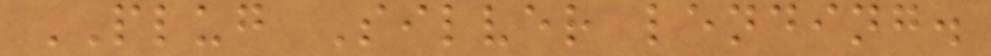PLUG Silver lending.
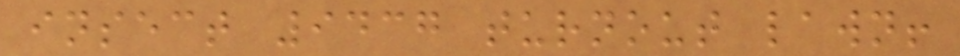insect 9437 turnout lawn!
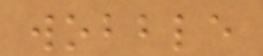wobble
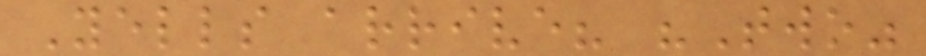Yells arrive? "Two"
